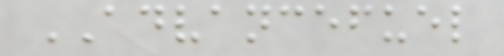ADVANCEFUEL
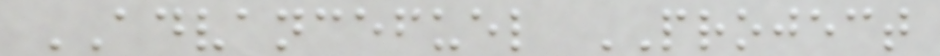ADVANCEFUEL PROJECT
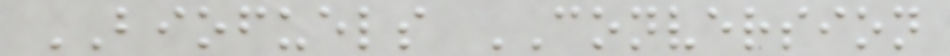BIOFUELS CONVERSION
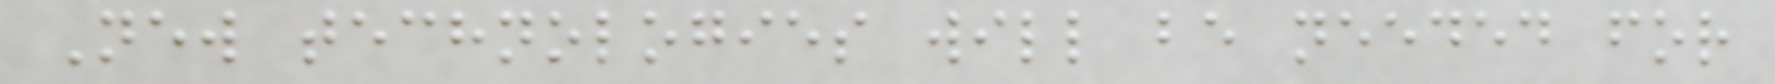New technologies will be needed for
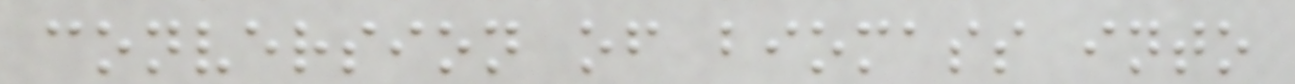conversion of biomass into
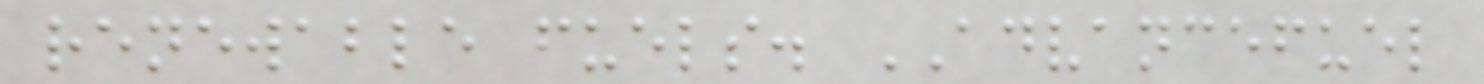renewable fuels. ADVANCEFUEL
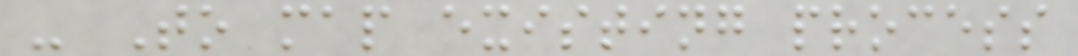- To map existing process
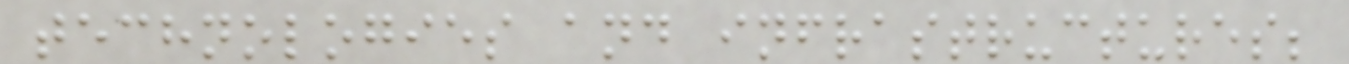technologies and infrastructures;
